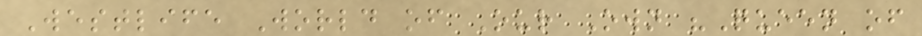Westlife World of Our Own "Queen of
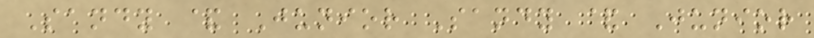Sandy & Junior Sandy & Junior
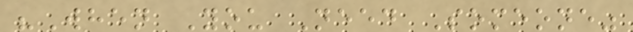"When You Need Someone"
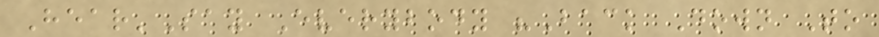Hear'Say Everybody "Back Down To
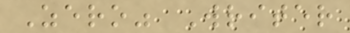Zero" Writer
